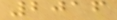2016
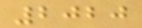2020
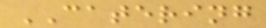CATERING
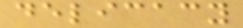delicacy
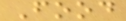Food
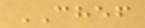CHEF
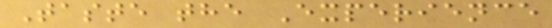Taste the Experience
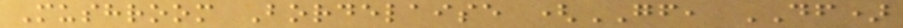Mushroom Bordelaise (GF, DF)
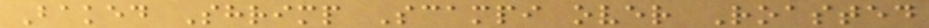Baked Shrimp Scampi over Roasted
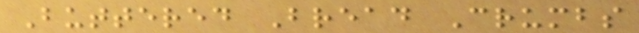Buttered Bread Crumbs
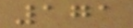171
